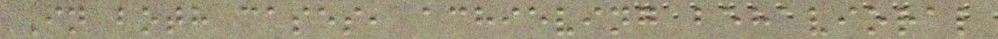In both cases, achieving behavioral
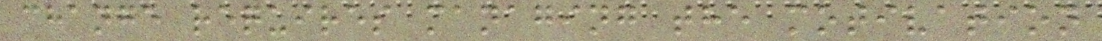change requires managing the motivation
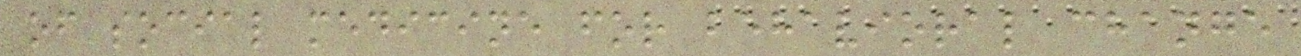of social medicine for behavioral change
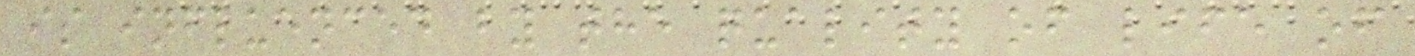is influenced by the quality of life of
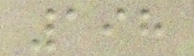198
